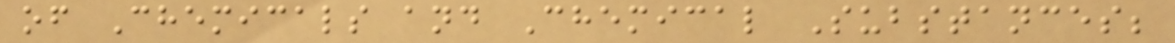of Chemicals and Chemical Substances;
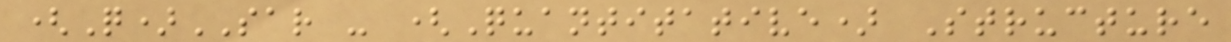(Q)SAR - (Quantitative) Structure
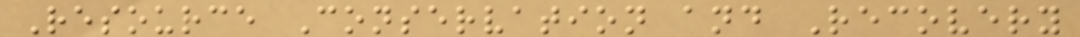Resource Conservation and Recovery
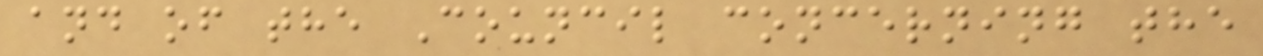and of the Council concerning the
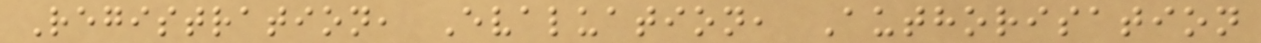Registration, Evaluation, Authorisation
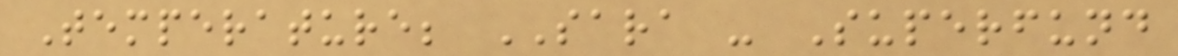Temperature; SARA - Superfund
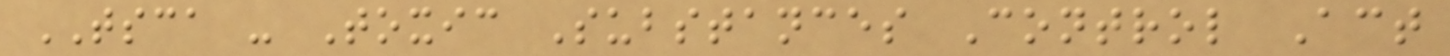TSCA - Toxic Substances Control Act
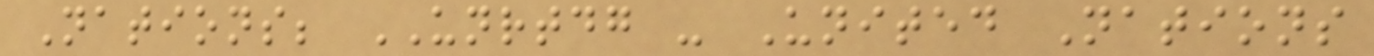Nations; UNRTDG - United Nations
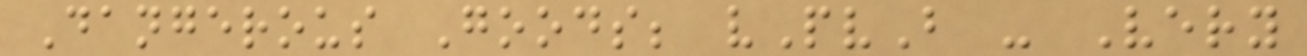Dangerous Goods; vPvB - Very
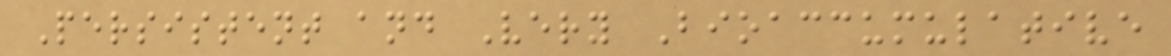Persistent and Very Bioaccumulative
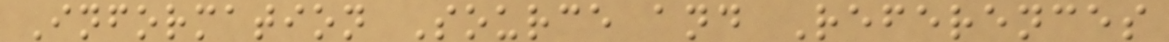Information Source and References
